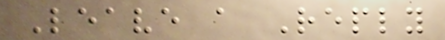Leave a Reply
